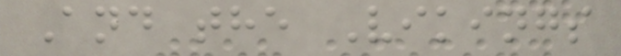And the Vikings
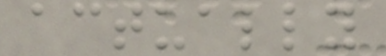actually
